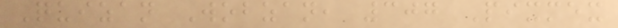Quizan Wobzan, 307 Pixmex
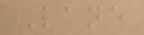Lane
